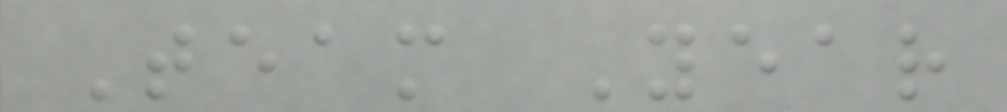Team Year
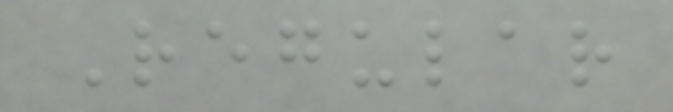Regular
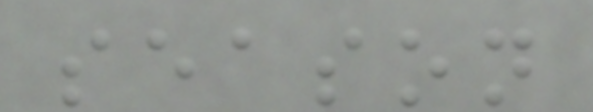season
